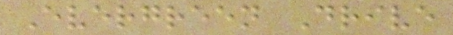Evergreen Drive
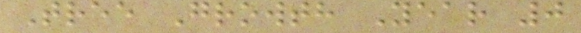Tree Growth Year 0
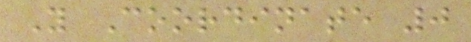Y Coordinate 0
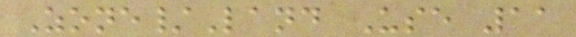Zone/Land Use 11
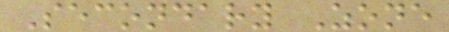Secondary Zone
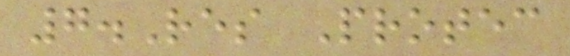7.Res Protec
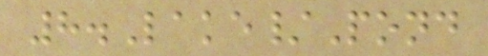8.Lake/Pond
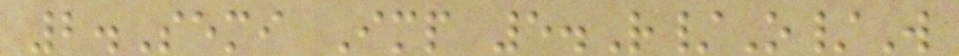2.Semi Imp 5.R/O/W
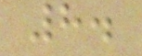8.
